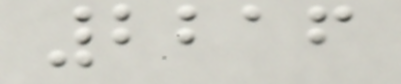2216
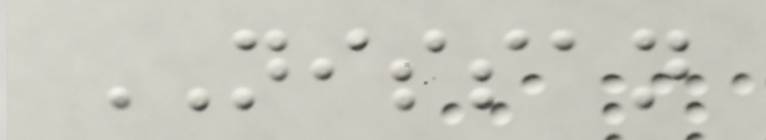NISSAN
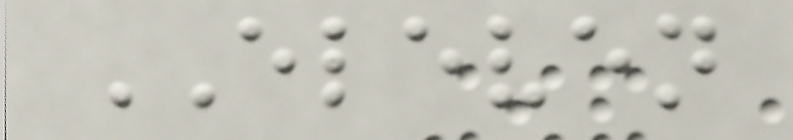ELEVEN
